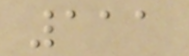111
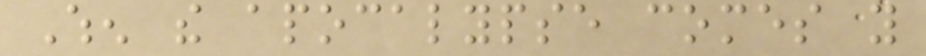When the apocalypse comes you
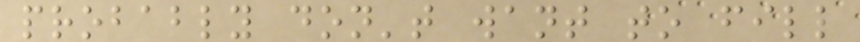probably don't want to fill
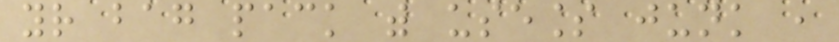your bag pack with useless junk ,
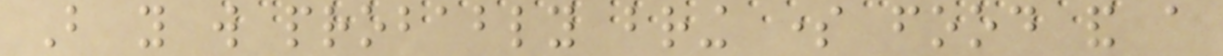But you will probably bring some food and a
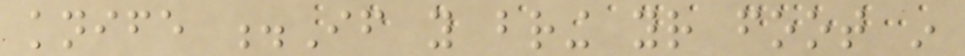knife .If you bring your foot in
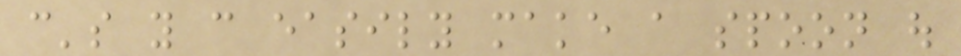can's you can easily make a spoon out
